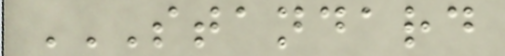STANDARD
